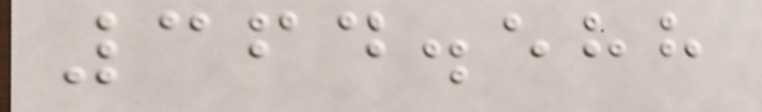364.588
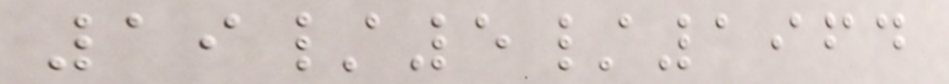19/5/1964
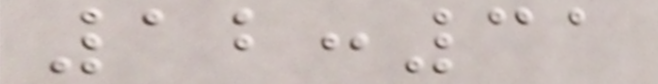12:31
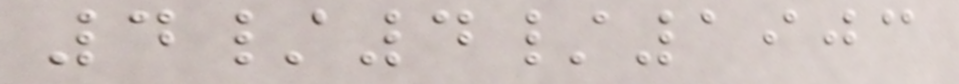4/4/1903
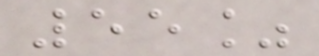55%
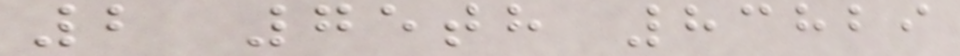2 75th 83829
